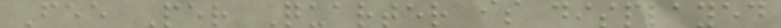Fee Per Quarter is displayed
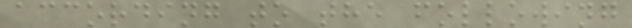according to the following
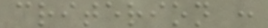criterion :
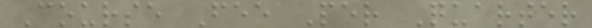Course Fee Per Quarter
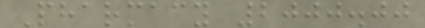Pharmacy 2000.00
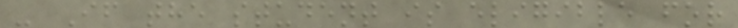- If the student is eligible for
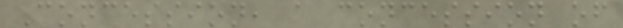Concession, a concession of
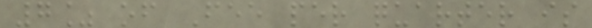7% of Fee per quarter is
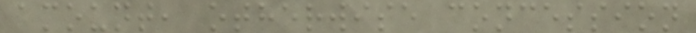amount, otherwise concession
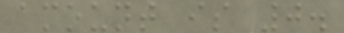amount is 0.
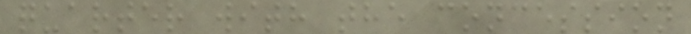quarter with the concession
